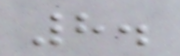8.
